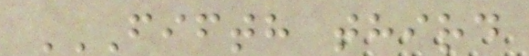FIFTH THIRD
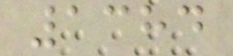1384
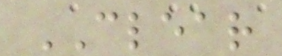CLEAR
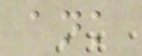ank
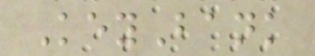KeyBank
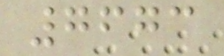7673
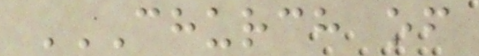CHURCH OF
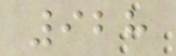928
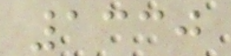1330
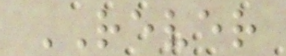REVER
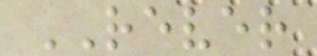REVER
